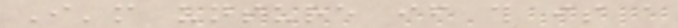I'm unsure if this is a
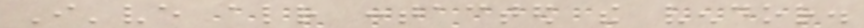I've already contacted the vendor.
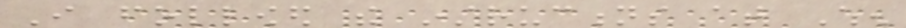I followed the instructions at When
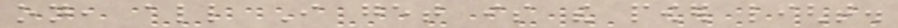on, all I get is the power light.
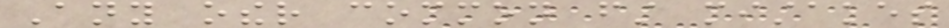Any other common first mistakes
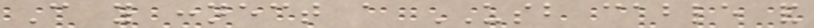Can you connect a USB cable and
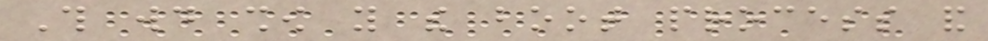This would show you the boot process and
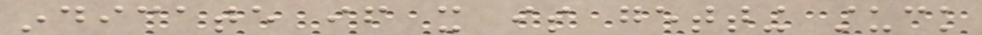indicate if it is getting stuck
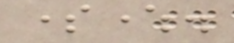somewhere.
